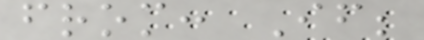from: If;
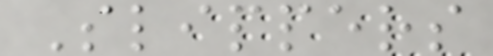Slippers
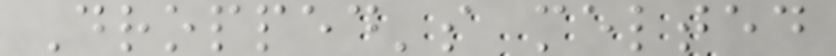Dropped's melted
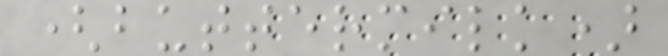(buttermilk)
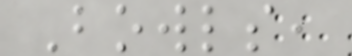Bowls,
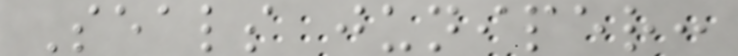Seals juniper:
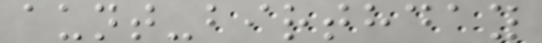aunt-birthday
